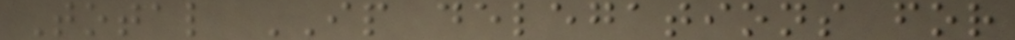Total IP delegations for
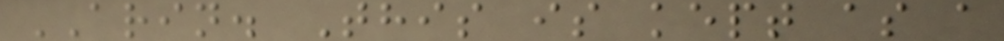ARIN. This is kept as a
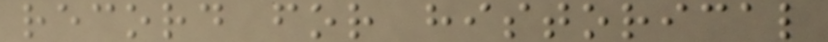record for historical
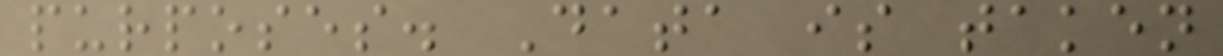purposes. Data is taken
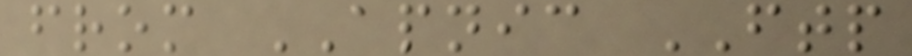from APNIC FTP
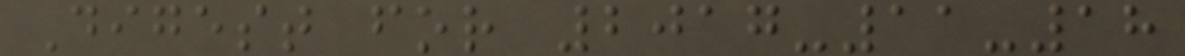Digest for 2017-11-18
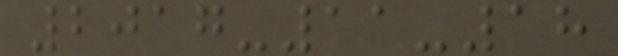2017-11-18
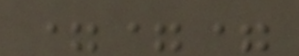===
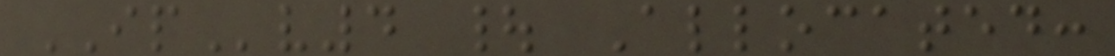IPv4 | Allocated:
